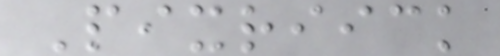Pixriick
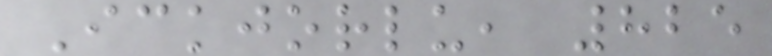Ickjorlu, 825
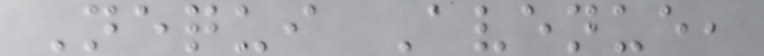Nequi Avenue,
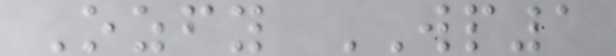Ozfy WP1
